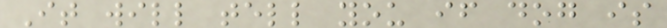It will tell you if dog is
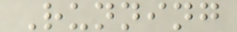Running
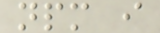npm i
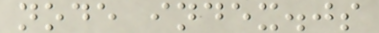node index.js
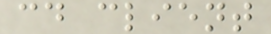cd client
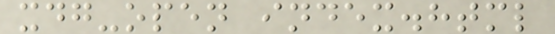xdg-open index.html
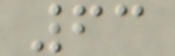63
